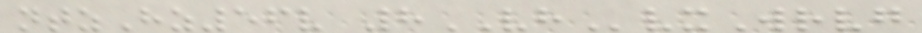ntzHz56v 8VHvxWrvg
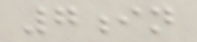7in
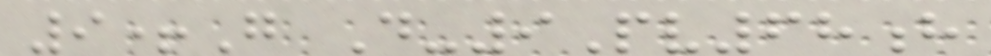9+G D-9Pv68h
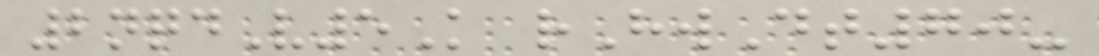2nqdV5K rHwDt70-
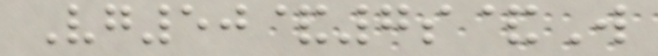Vg50&7s&W
